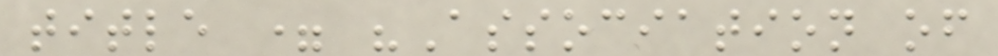title = "Association of
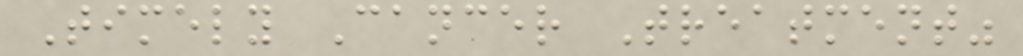Timely Cancer Treatment"
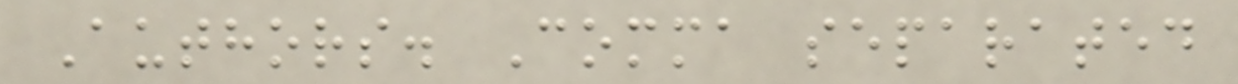Authors. Comma separated
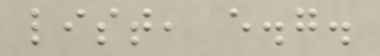list, e.g.
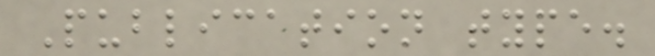Publication type.
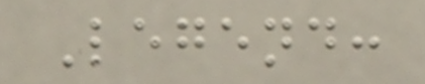Legend:
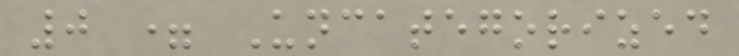0 = Uncategorized
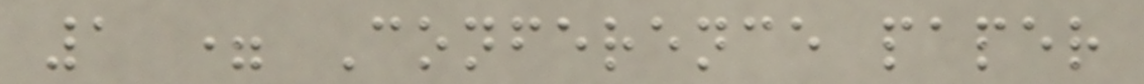1 = Conference paper
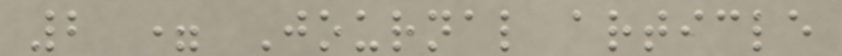2 = Journal article
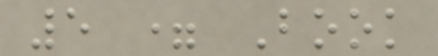5 = Book
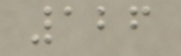126
